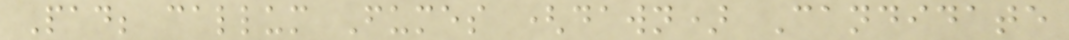Pad; callum Fumes (dawn) Candidate
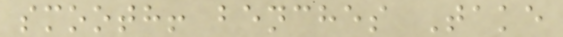smooth! benches Take
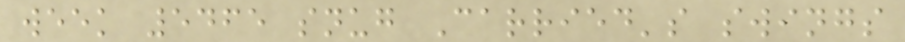week 5465 snug Carried's swings
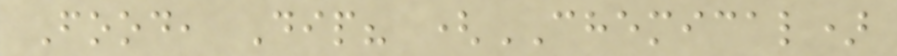Food, Dip? (CHEMICAL)
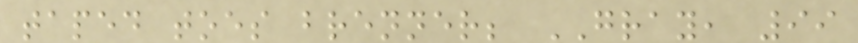taped toes brenner; GRAY, 99
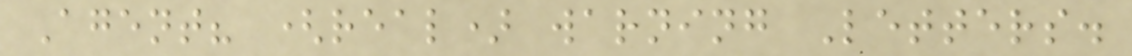Agent? (real) warning Letters.
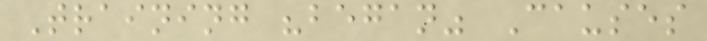Training "began" Causes
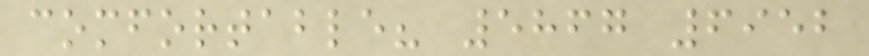comfortable? 5867 6952
